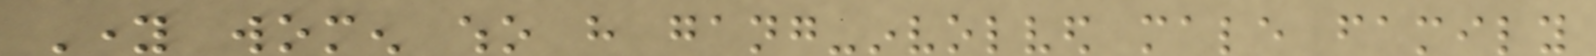Young women who have gang-involved male family
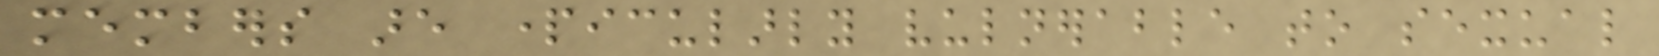members are particularly vulnerable to sexual
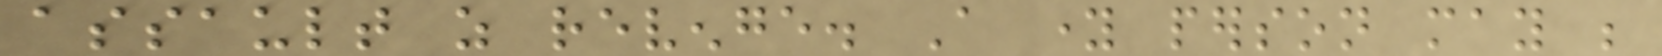assault as revenge. A young person may be
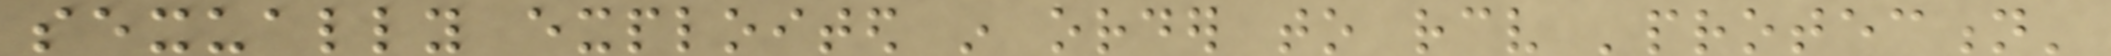sexually exploited in order to receive 'protection'
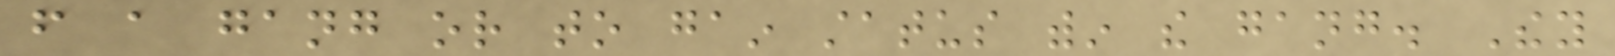from a gang or to gain status within the gang. They
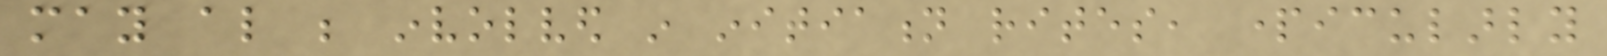may also be involved in initiation rites, particularly
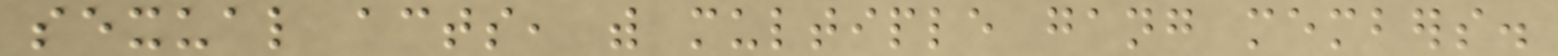sexual acts, with multiple gang members.
